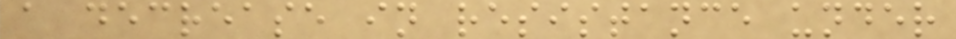a decrease in resistance under
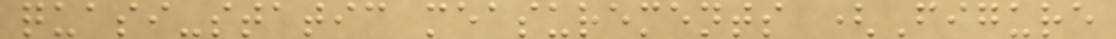quasi-static measurements (Figure
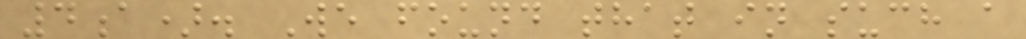4a). We found that in such a
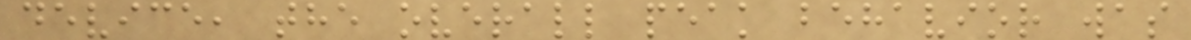device, the overall peak behavior was
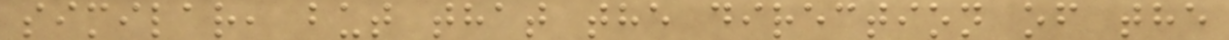similar, but that the direction of the
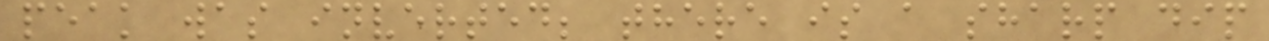peak was inverted; there is a sharp dip
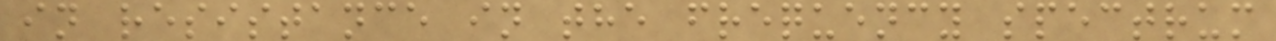in resistance in the frequency spectrum
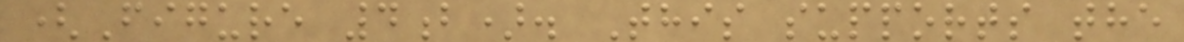(Figure 4b). This supports the
